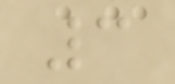3
